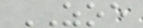ZOE
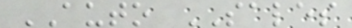AUTO SALES
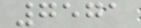7571
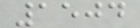1504
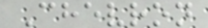Chevron
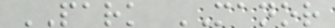PARK MANOR
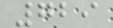729
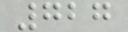727
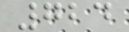724
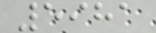5981
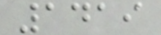1419
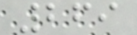269
